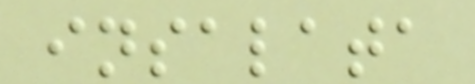insalata
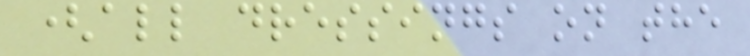(all dressings on the
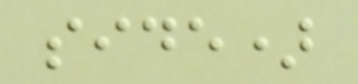side)
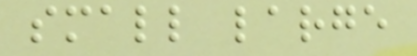small large
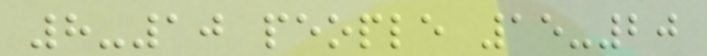8-10 people 15-20
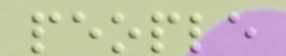people
